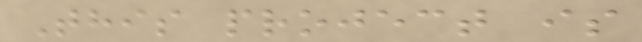This project is
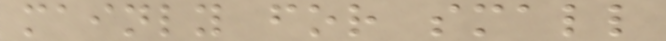mainly for small
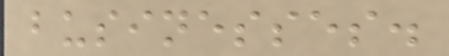businesses.
